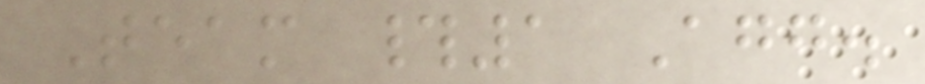Team #1 Agg.
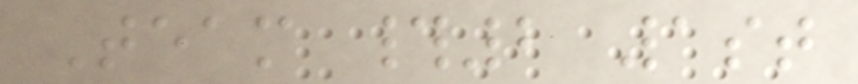Team #2 1st
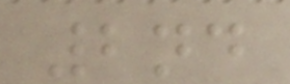2nd
